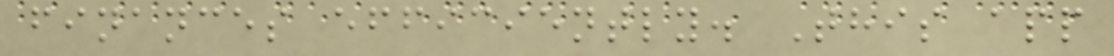finances efficiently. This app
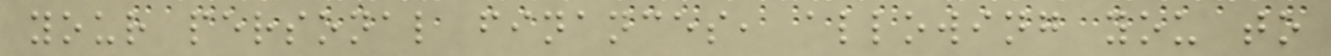your personal finances, allowing you to
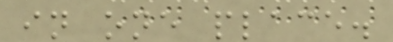in one place.
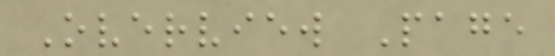Overview Page
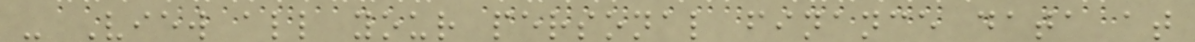- View all your personal finance data at
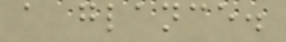a glance.
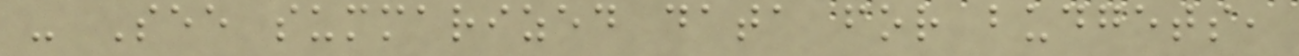- See summarized data for budgets,
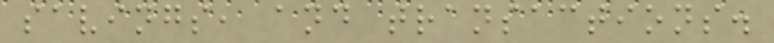savings, and transactions.
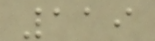119
